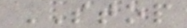STOP
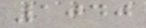1040
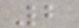2
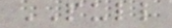PULL
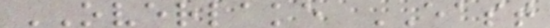OVERLAKE EAST
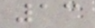13
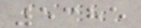5385
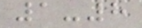1-8
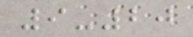9-20
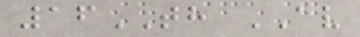16TH AV
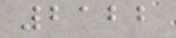2122
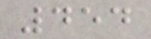454
